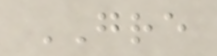GRE
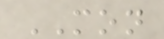MON
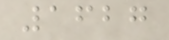1627
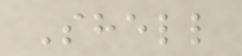Shell
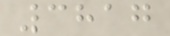3817
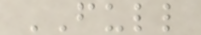FULL
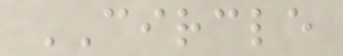CIRCLE
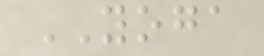YOGA
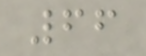66
